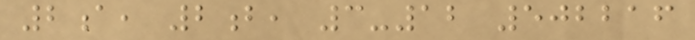2a, 2b, 3-12 502216
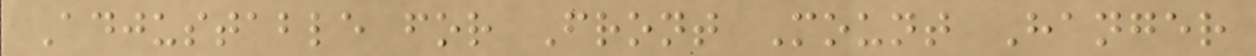Adjustable for Front Mount Hanger
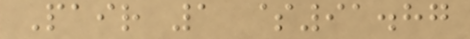Pair 1 $91.87
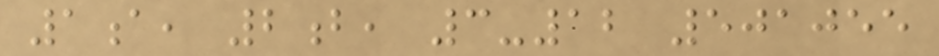1a, 2b, 3-12 501055
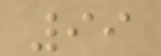99
